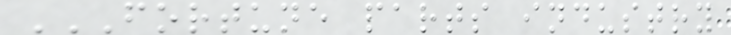FORTUNE PARTS INDUSTRY
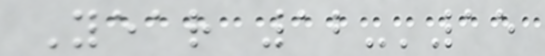Year 12-'15
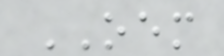OEM
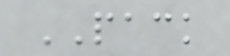PACK
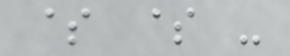$ $ -
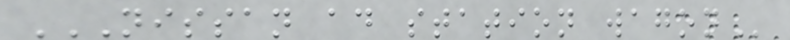NISSAN AD STATION WAGON
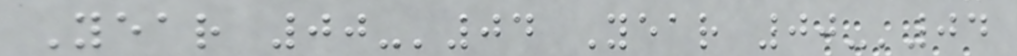Year 00-'04 Year 00-'04
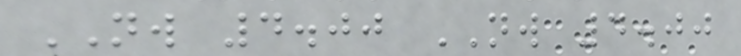NW 4.00 NW 4.00
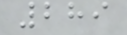289
